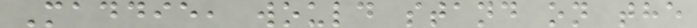Maddie, would stand on the
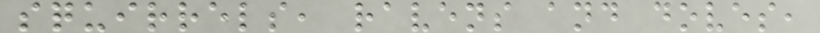squirrels, ravens and doves,
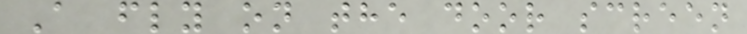A fly on the door screen
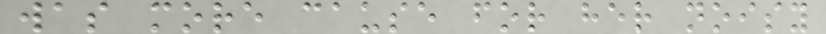was more cause for her noisy
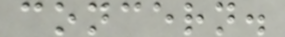concern.
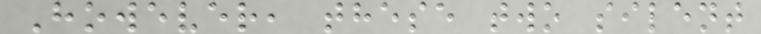However, these two silent
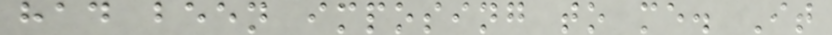had been imposing to me. It
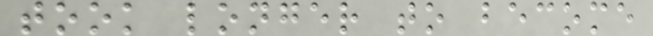took longer to become
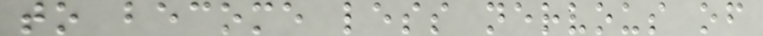to become less nervous of
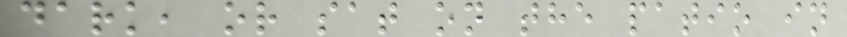dark, or sat on the patio in
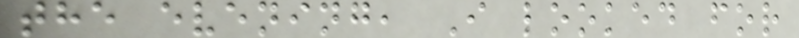the evening, I looked for
